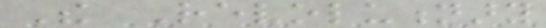The Revolutionary
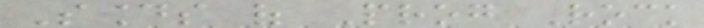Sounds of Prog Rock
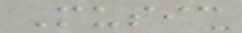Music
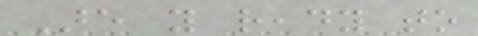Are you ready to
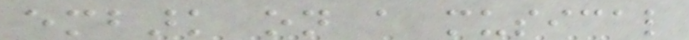embark on a musical
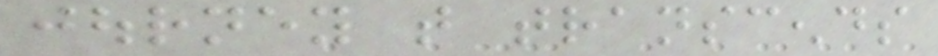journey that transcends
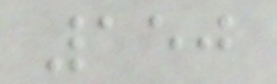150
